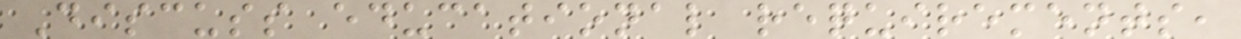Discuss educational requirements,
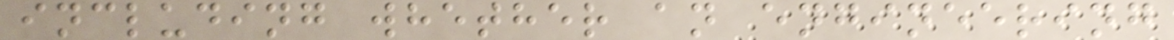including whether an engineering
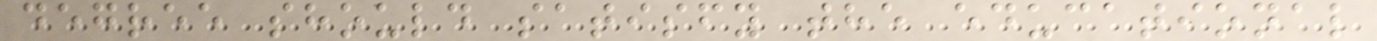degree should satisfy the educational
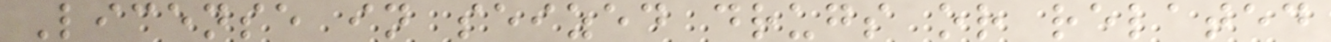License in seized drugs or related
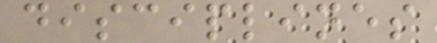disciplines
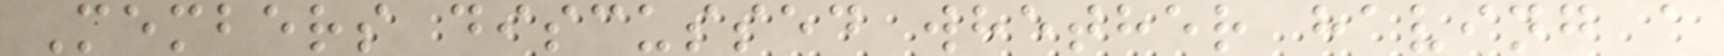Members discussed whether having a
